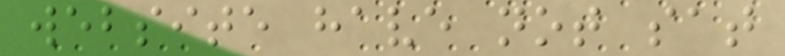website have not sat
